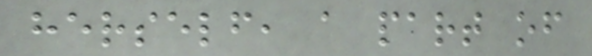herself, a part of
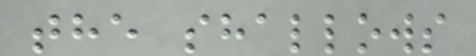the shallows
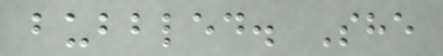bubbled. She
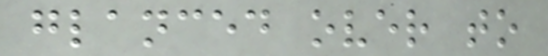glanced over to
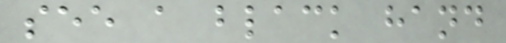see a black hand
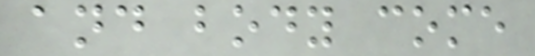and body come
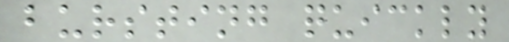bursting quickly
